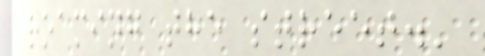roaming the street.'
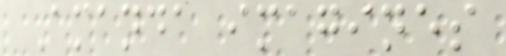Amanda imagines
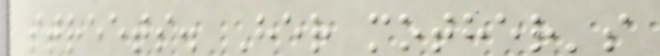streets. Her mother's
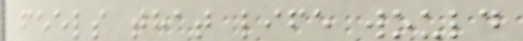feels that life would
